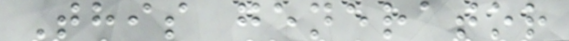This generator
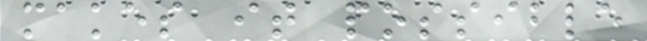makes it possible
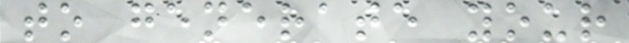to generate your
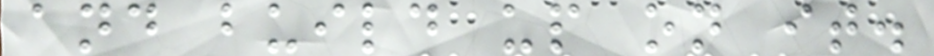and build up on it.
